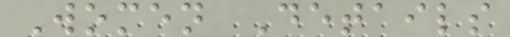Women Details
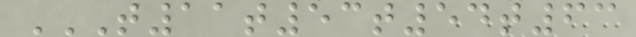T11T53T54T63
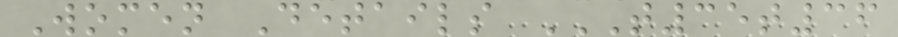Women Details T35T36
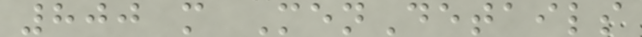800 m MenDetails
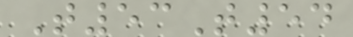T53T54
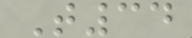T34
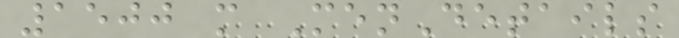1500 m MenDetails
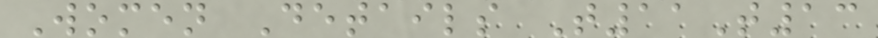Women Details T11T13
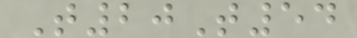T20T54
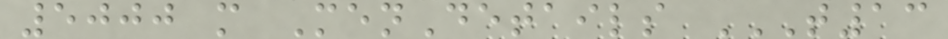5000 m MenDetails T13
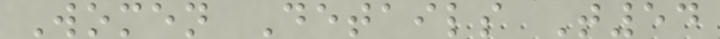Women Details T54
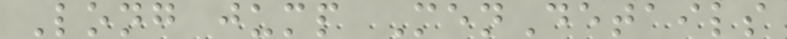Long jump MenDetails
